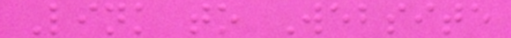Link to Website
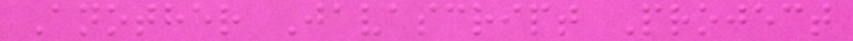Another Javascript Project
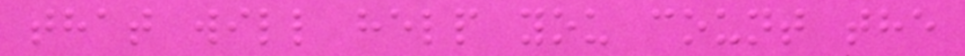that will help you count the
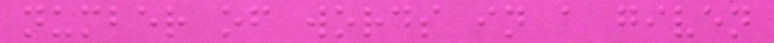number of words in a given
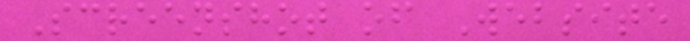Screenshot of Website
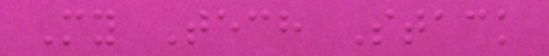My Tech Stack
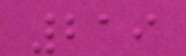219
